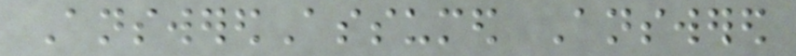AnsweredAssumed Answered
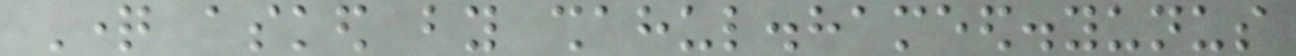Question asked by shahul.hameed.yunus
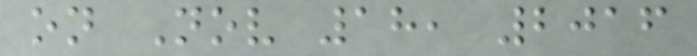on Nov 18, 2016
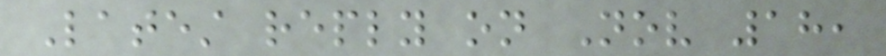Latest reply on Nov 18,
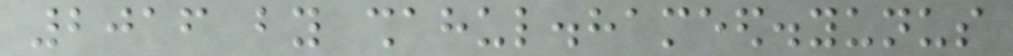2016 by shahul.hameed.yunus
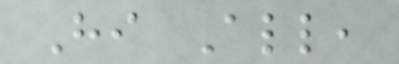Hi All,
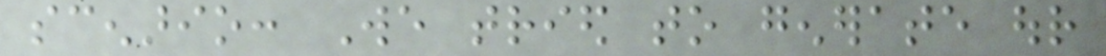scenario: We tried to generate our
